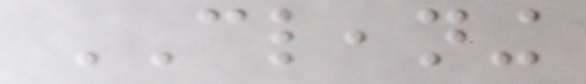CLEANING
